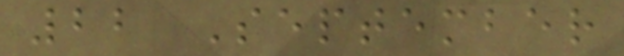22 September
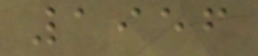1956
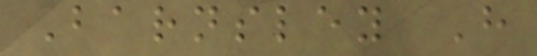Barnsley H
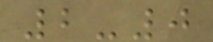2-0
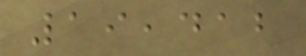19,412
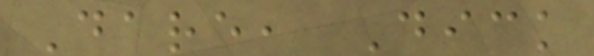Dare, Dick
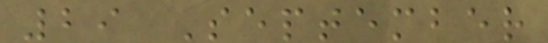29 September
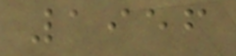1956
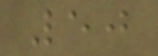50
